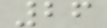26
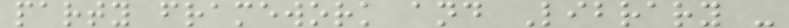party framework and Library -
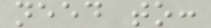need to:
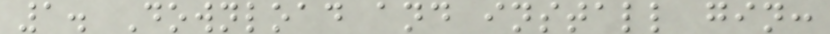1. Download and install gin:
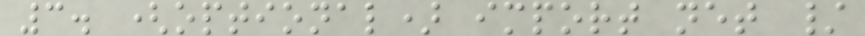3. (optional) import net /
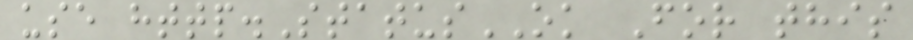use http.StatusOK For this
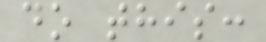do this:
